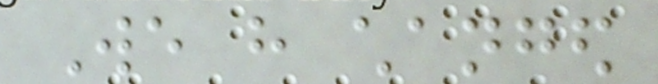We have changed
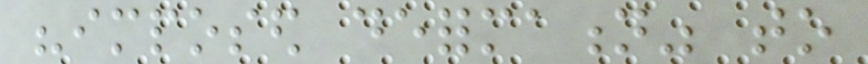"imposed deformation" to
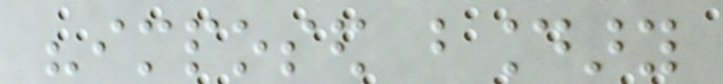"imposed boundary
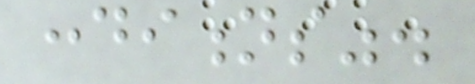conditions".
